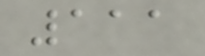111
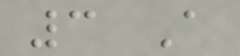3 A
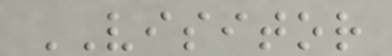VISITOR
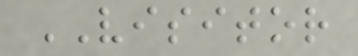VISITOR
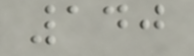140
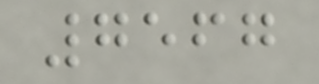7567
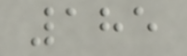185
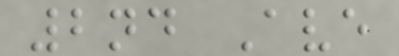2nd Ave
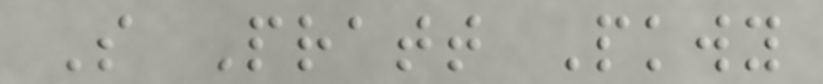S Pratt Pkwy
